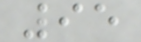95
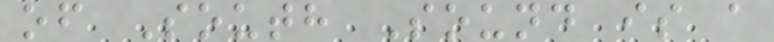of South Sound is a
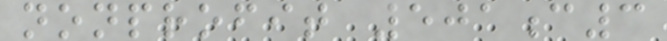nonprofit 501c3
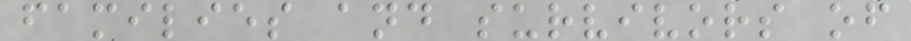families and survivors of
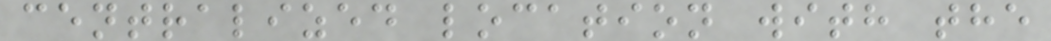centralized location with the
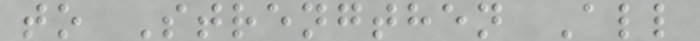to Strengthen All
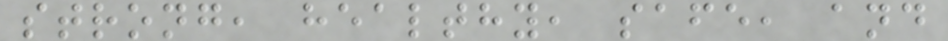strong, healthy, safe, and
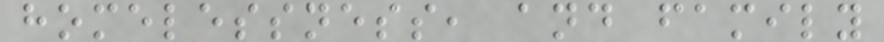homelessness, and family
